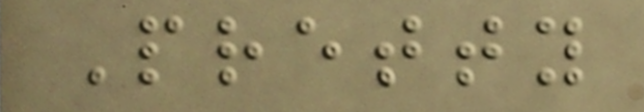Pretty
